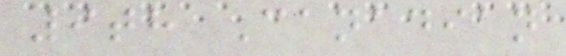9th Canadian
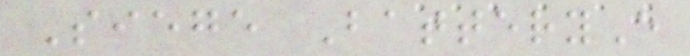Siege BatteryE
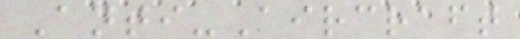Anti-Aircraft
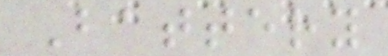Battery
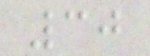30
